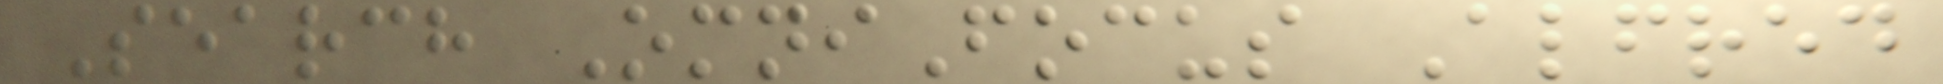Search OmniFocus Alfred
